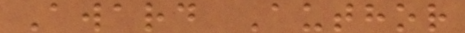Award Author
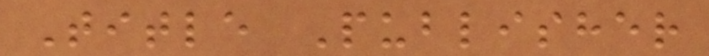Title Publisher
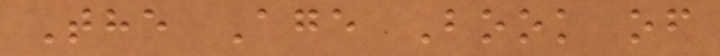The Age Book of
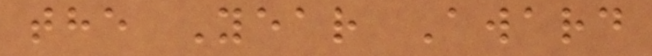the Year Award
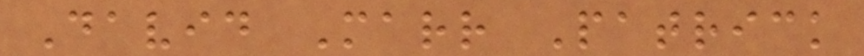David Marr Patrick
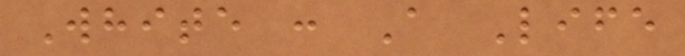White : A Life
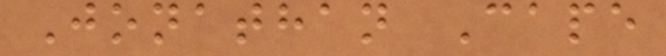Jonathan Cape
